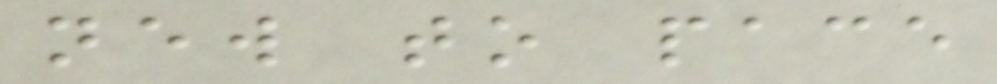new to pace
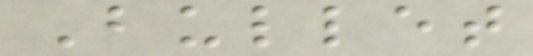Bullet
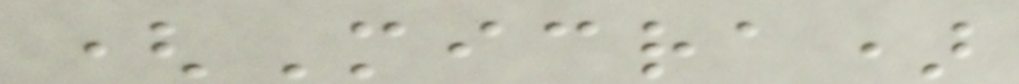(Micra)
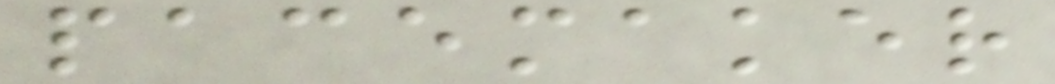pacemaker
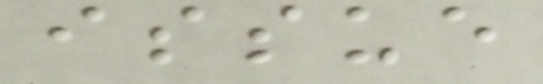issue
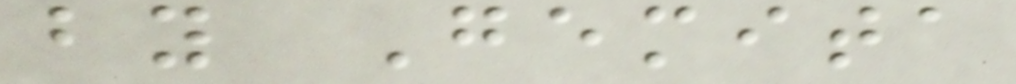by Gemita
